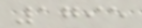1795
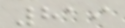819
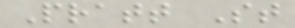Pratt St
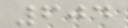604
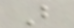B
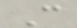C
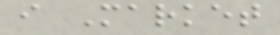i Market
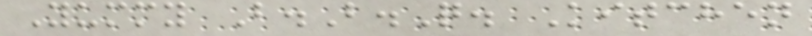Yummy B.B.Q. Kitchen
